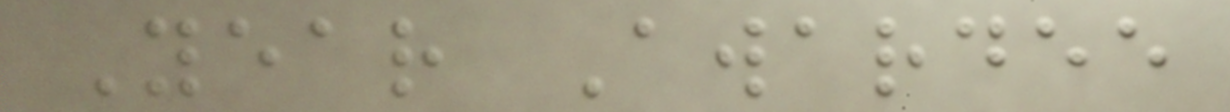Year Awardee
